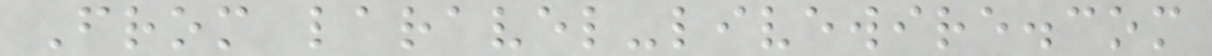From laravel-livewire.com
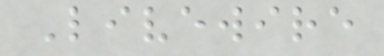Livewire
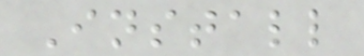Install
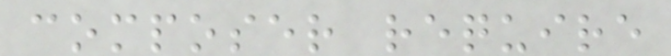composer require
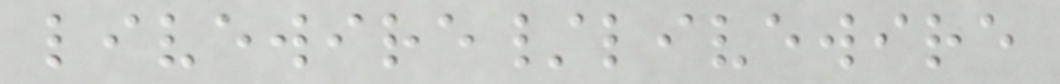livewire/livewire
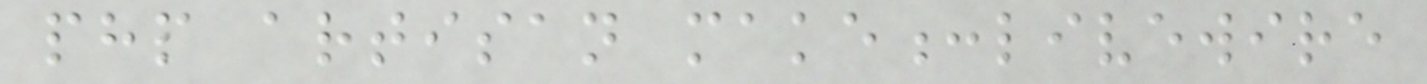php artisan make:livewire
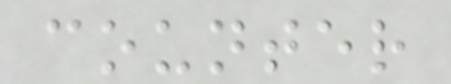counter
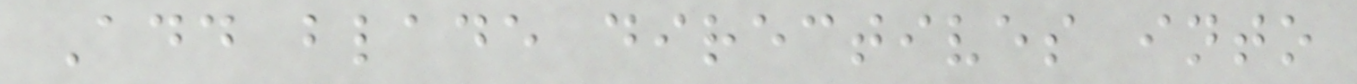Add blade directives into
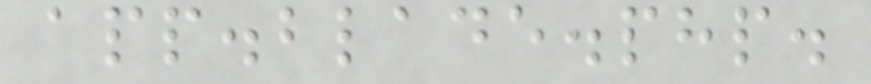app.blade.php.
